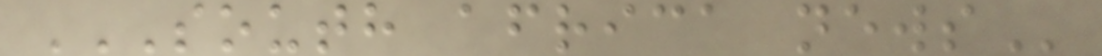SOUTH AFRICA NEWS
